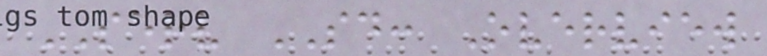SERV SD: Overview
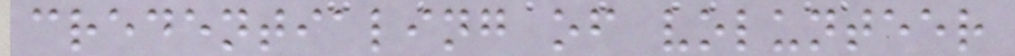credentialing of volunteer
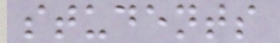students
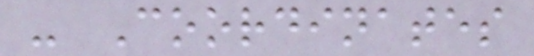- Coordinates
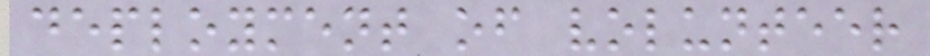deployment of volunteer
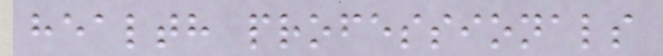health professionals
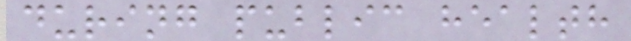during public health
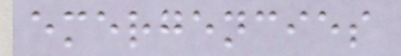emergencies
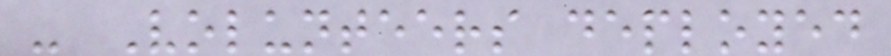- Volunteers deployed
